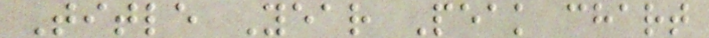Title Year Peak chart
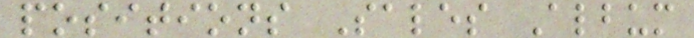positions Sales Album
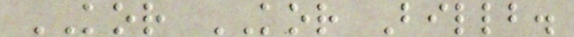KOR KOR Billb.
